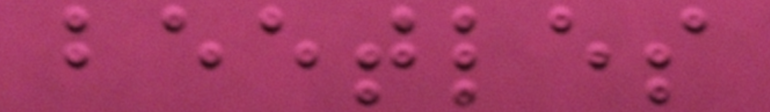beetles
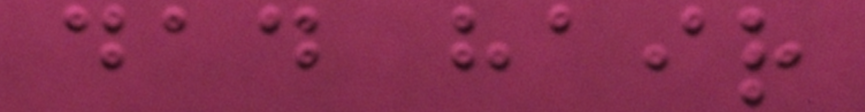dad hair
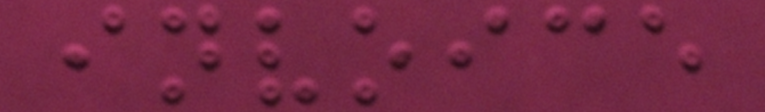invoice
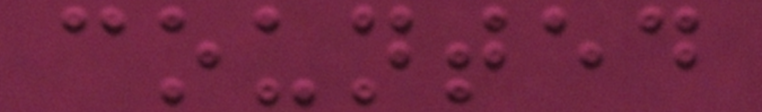counted
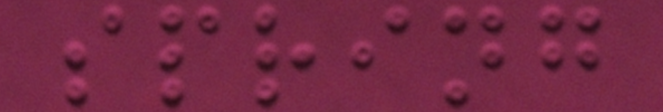spring
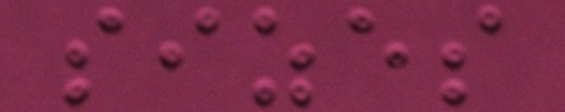sizes
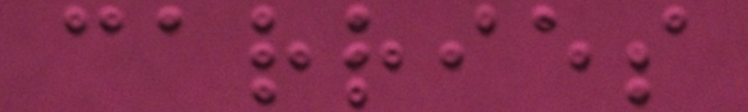carries
